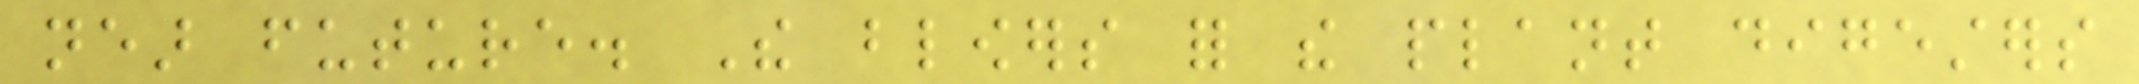near future. The blowers for the plant digesters
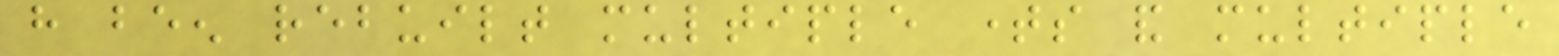have been rebuilt multiple times and multiple
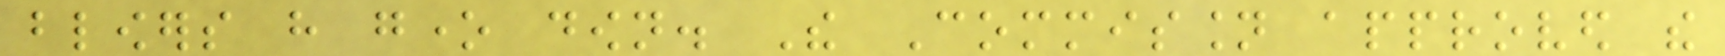blowers have gone down. The Commission approved the
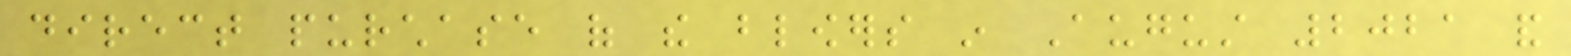direct purchase of the blowers in August 2021 and
